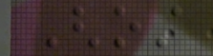Ghost
